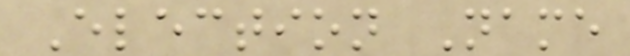Election Name
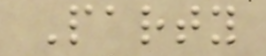Party
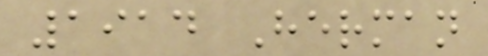1914 Herman
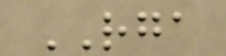RGA
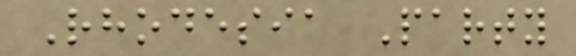Rhodesia Party
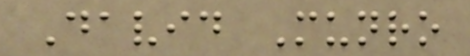David Munro
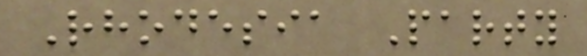Rhodesia Party
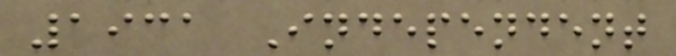1931 Independent
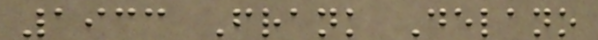1933 Frank Delano
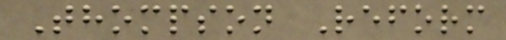Thompson Reform
